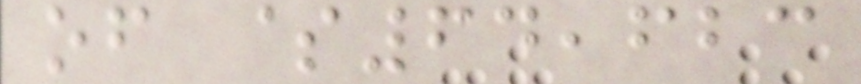of $64,623
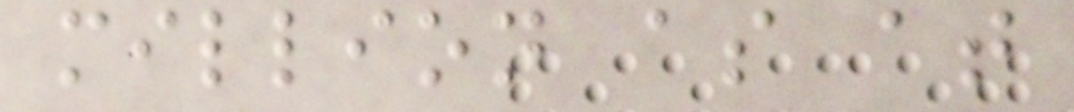million as at
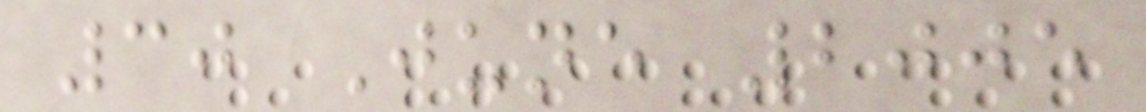30 June 2005
